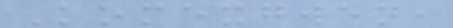Komexgwen,
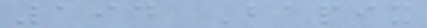194 Bapix
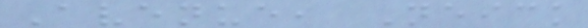Avenue, Neick
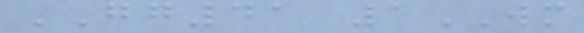GG41 1WM
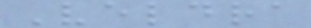Veldra
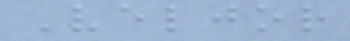Veljor
